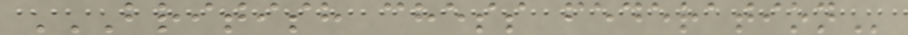BRITISH CHESS FEDERATION
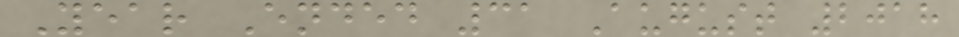Year Ended 31 August 2018
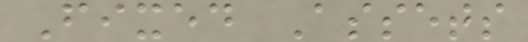Fixed Assets
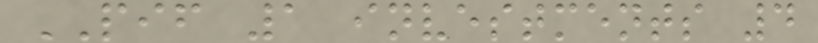PIF 1 investments 4
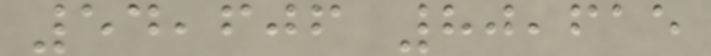54,606 80,615
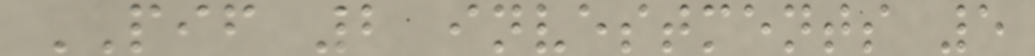PIF 2 investments 5
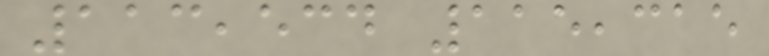113,534 115,315
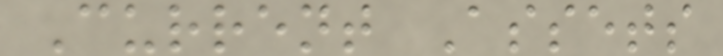Current Assets
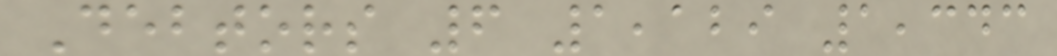Debtors 6 1,129 1,343
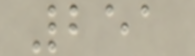251
